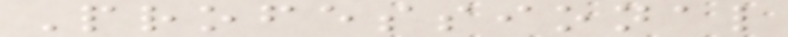Professional
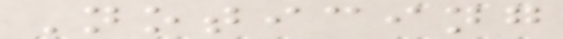Noticing
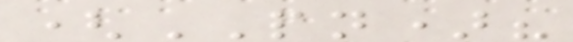(PN)?
